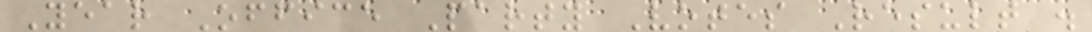Year Office Party Votes Result .
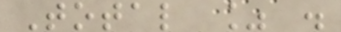Total % .
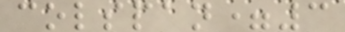colspan=3
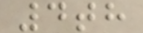4th
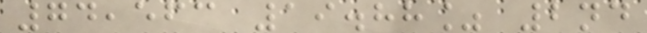74,563 19.88% 2nd
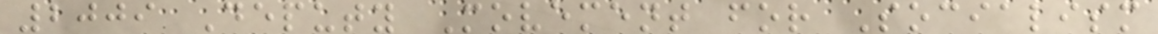2009 Deputy Movement for Socialism
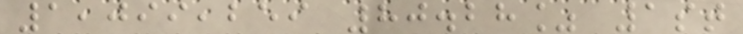1,099,259 80.28% 1st
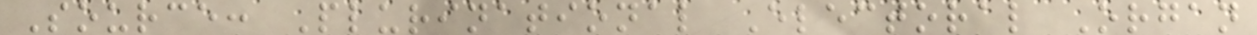Source: Plurinational Electoral Organ
